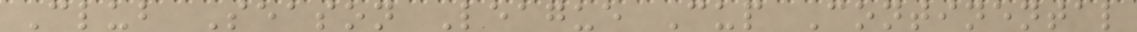Club Season League Cup Continental
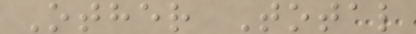Other Total
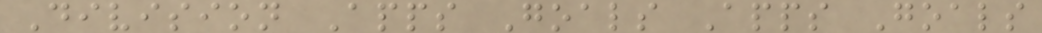Division Apps Goals Apps Goals
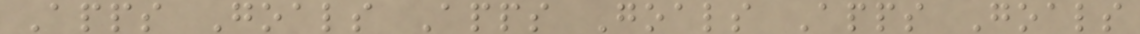Apps Goals Apps Goals Apps Goals
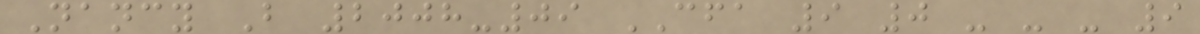Nancy B 2008-09 CFA 9 0 - - - 9
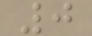0
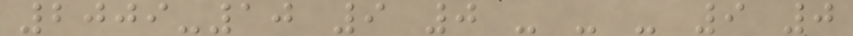2009-10 9 0 - - - 9 0
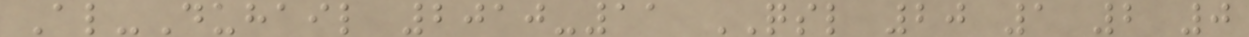Al-Duhail 2010-11 QSL 20 1 2 0
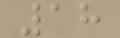18
